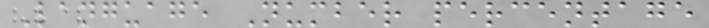Language Number percentage
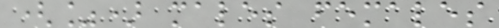(%) males females
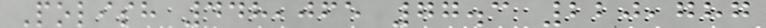Polish 448,065 77.3 220,787
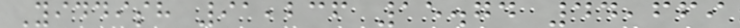Yiddish 91,236 15.74 44,669
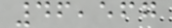46,567
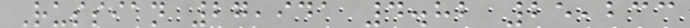Russian 27,941 4.82 25,233
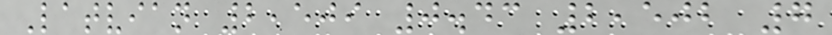Latvian 2,509 0.43 2,502 7
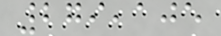279,105
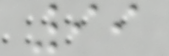99
